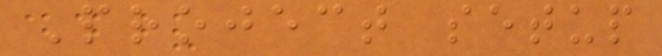Project setup
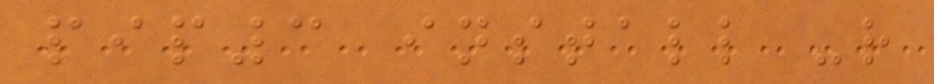pip3 install -r
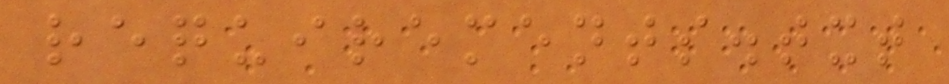requirements.txt
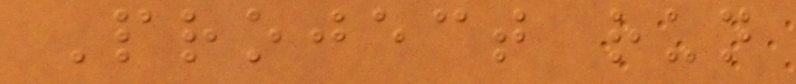Project run
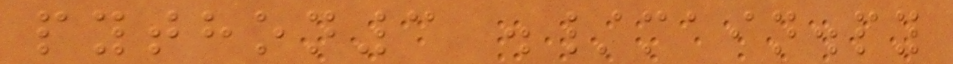python3 ./main.py
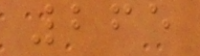265
